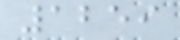1259
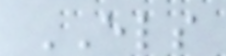ELS
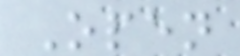Open
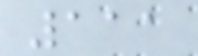111
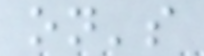on's
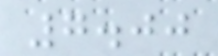7.00
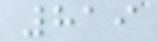819
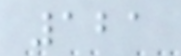121
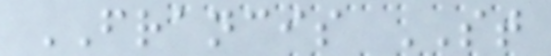FRANCIS ST
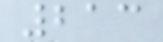213
